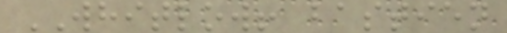WHITLOW! bastien
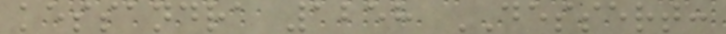kessandra 1258 DESSERT:
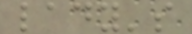lady's
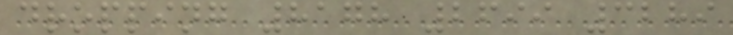dropping 8178 2699 3289
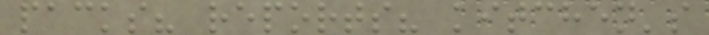packs? reports? kitchen's
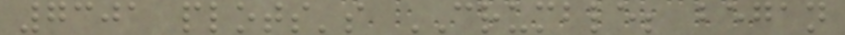7301 plots's CRUMBLE; began
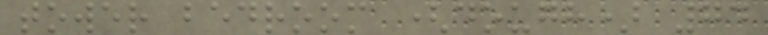tower bedroom (dough) 74
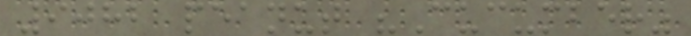9082 peanut "Cucumber"
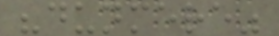"dunmere"
